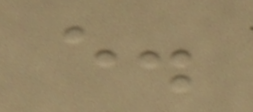e.
